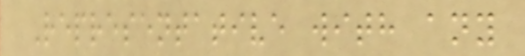Representative with any
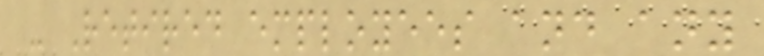- Retired employees and any
